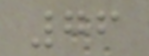76
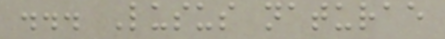... Lusus naturae
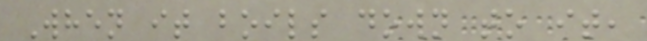When it boils down to it,
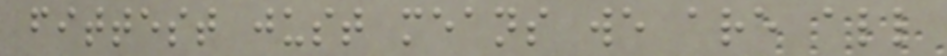fittest just means we are all
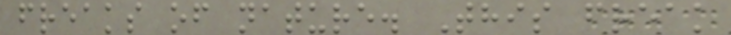freaks of nature. This freak
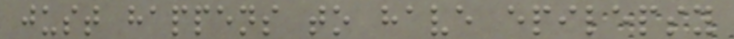just happens to have epilepsy
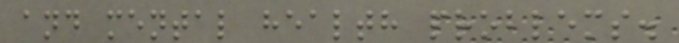and mental health problems.
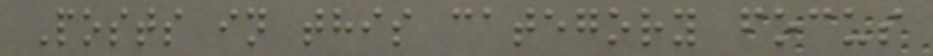Posts in this category focus
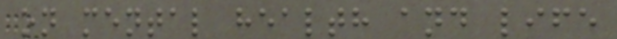on mental health and life
